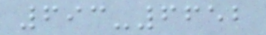693-6652
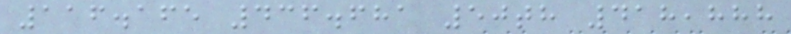116.165 436.681 50th 418,888
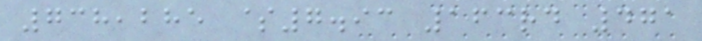738,285 $7.93 163rd 471
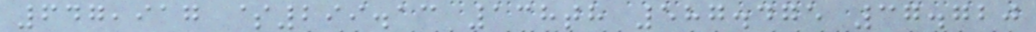647,917 $299.13 138th 587.475 37.720
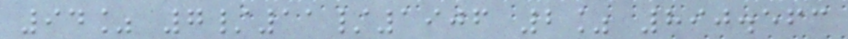94% 7/11/1906 2% 890.563
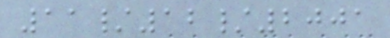11/12/2001
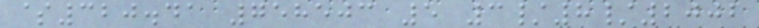$320.41 758503 5 3/8/2002
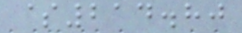$214.80
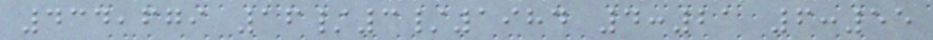434,679 16/3/1984 4:21 6:55
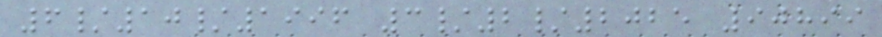6/10/1996 3/2/2025 90899
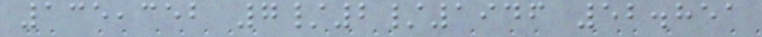135,352 7/2/1946 52.851
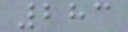283
